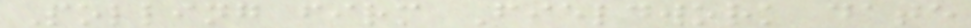Polling firm Fieldwork date
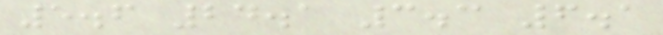5.6 24.1 3.3 6.1
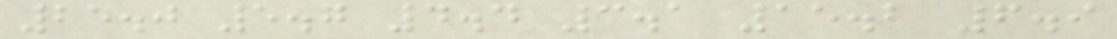25.0 5.7 4.4 3.1 15.2 6.9
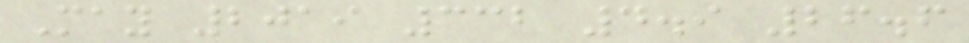May 2019 332 4.9 26.6
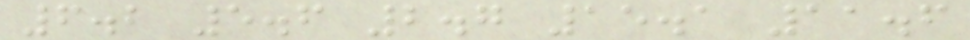6.2 5.6 2.7 15.1 11.6
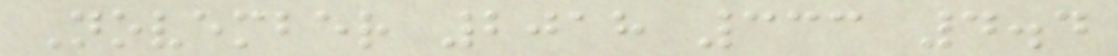November 2018 333 4.4
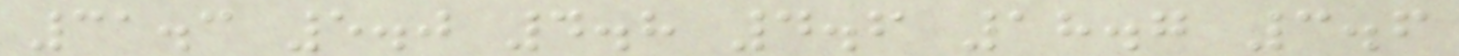31.3 5.0 4.8 4.6 18.7 3.6
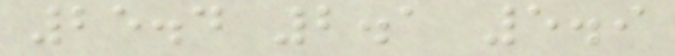25.4 2.1 5.9
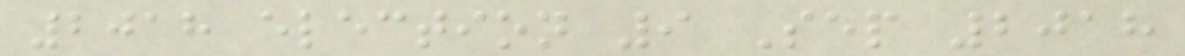2018 election 9 Sep 2018
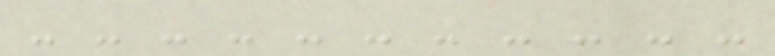- - - - - - - - - - -
